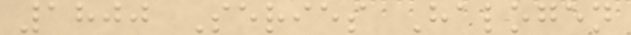1800 Series Halogen
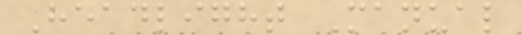Headlight Manual
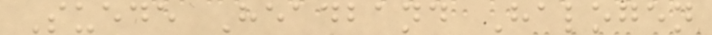Suede Headband Halogen
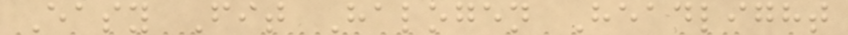Easy Fit Halogen Headlight
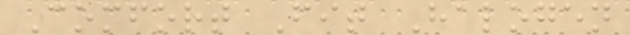Comfort Fit Halogen
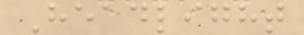Headlight
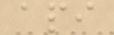api
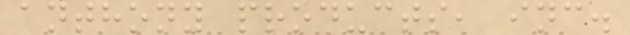anthony products, inc.
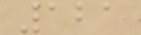121
